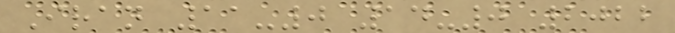Iran 11-0 14-0 2022
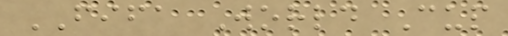FIFA World Cup
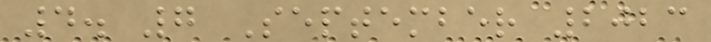4. 7 September 2023
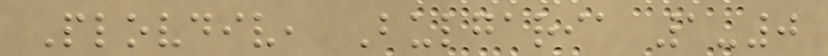Plovdiv, Bulgaria 1-0
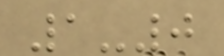1-0
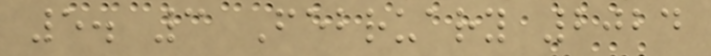5. 3 February 2024
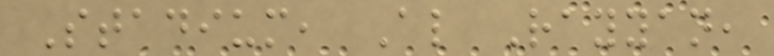Stadium, Al Rayyan,
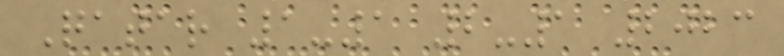Qatar 1-1 2-1 2023
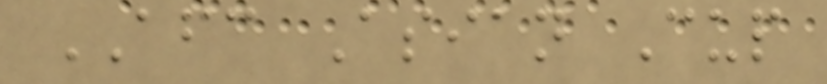AFC Asian Cup
